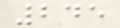245
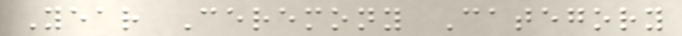Year Ceremony Category
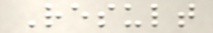Result
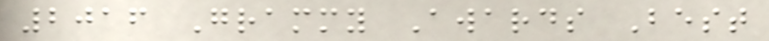2016 Grammy Awards Best
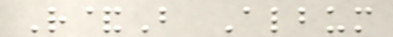R&B Album
